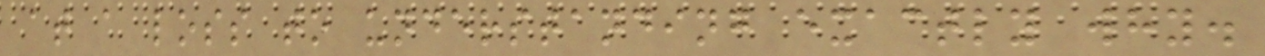at a loss to understanding exactly why.
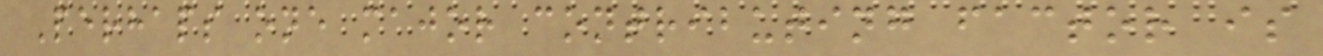Perhaps one major contributing factor is
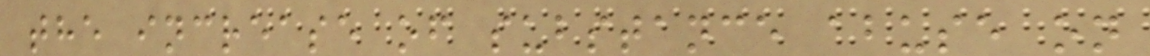the increase of substance abuse on
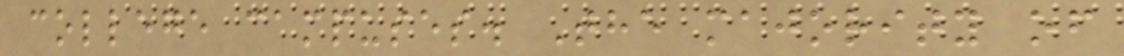college campuses. The majority of
